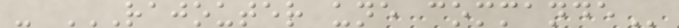- RAJOUTER UNE COMMANDE
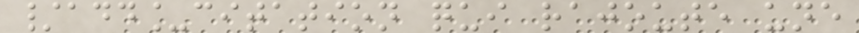/add_citation qui rajoute une
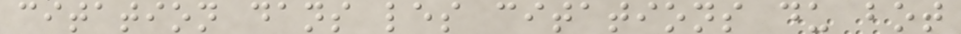citation dans les citations du bot
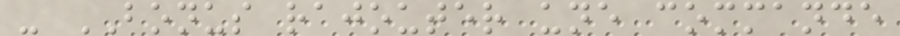- BONUS rajouter une commande
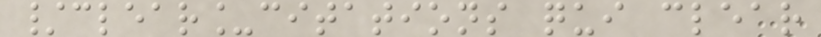/clear_citations qui clear
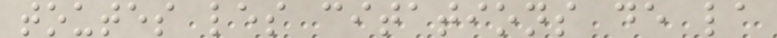toutes les citations de la
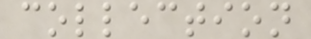collection
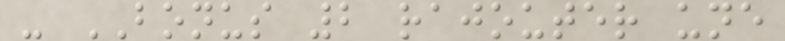- BONUS 2 rajouter une
